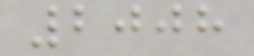2008
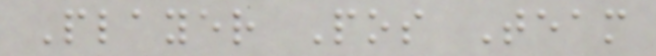Player Pos Team
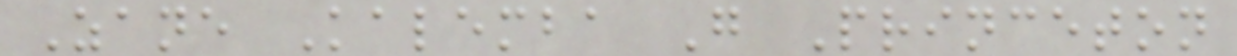Zane Kalemba G Princeton
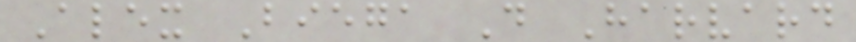Alex Biega D Harvard
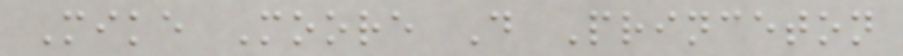Mike Moore D Princeton
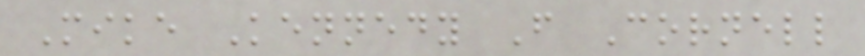Mike Kennedy F Cornell
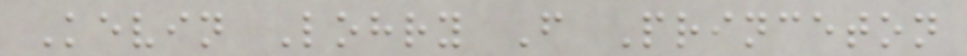Kevin Lohry F Princeton
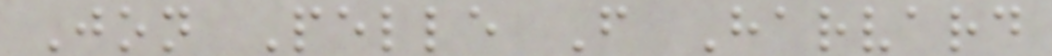Jon Pelle F Harvard
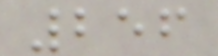256
